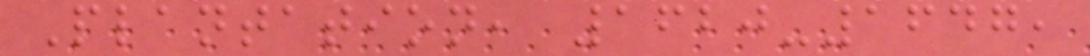Plantation, 1620-1647,
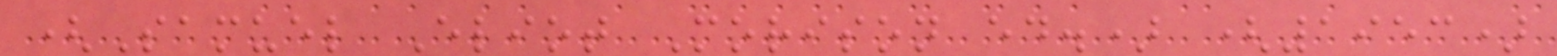(Samuel Eliot Morison ed.) (1953)
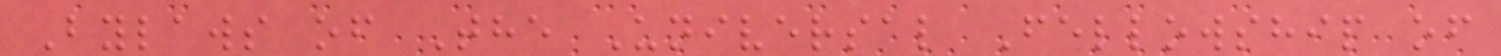Bylaws of The Universal Fellowship of
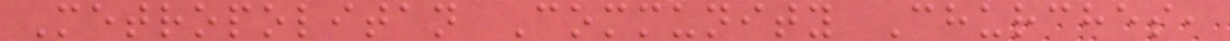Metropolitan Community Churches,
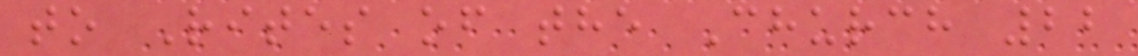to Rites of the Church 22
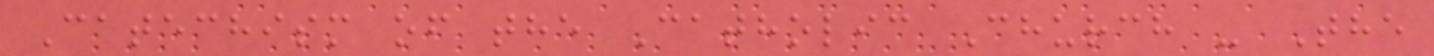Catechism of the Catholic Church - The
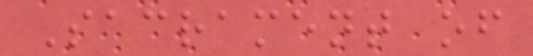Sacrament of
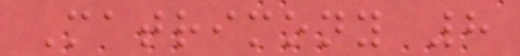Matrimony 8
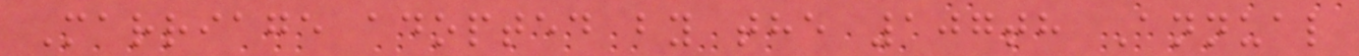Marriage adopted by the 107th Annual
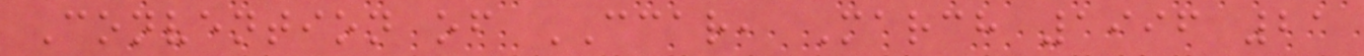Convention of CCAR, March 1996 21
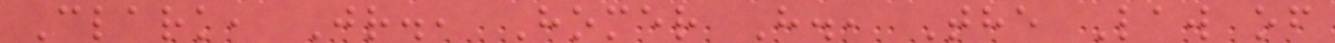Clark, Jr., Homer H., The Law of
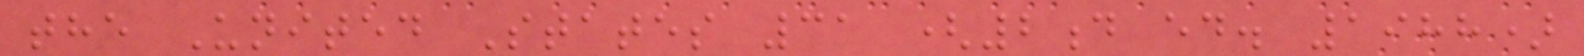the United States 31 (2d ed. 1988)
